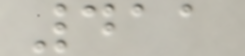411
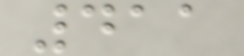411
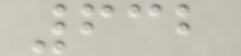632
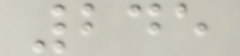245
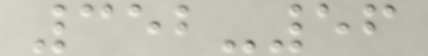352-56
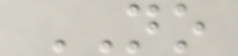NO
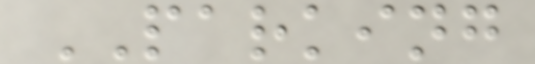PARKING
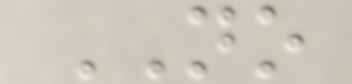NO
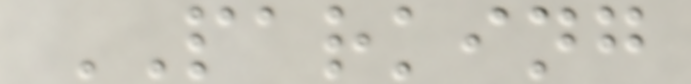PARKING
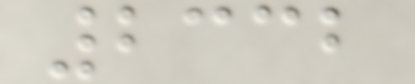2332
